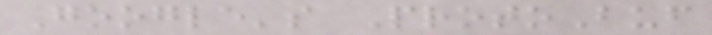Google's ProtoBuf
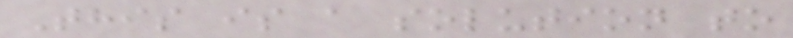This is a solution to
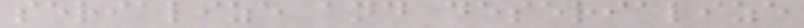serialize and deserialize
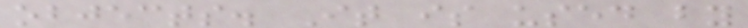objects. It is used by
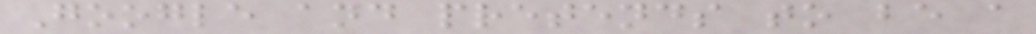Google and pretends to be a
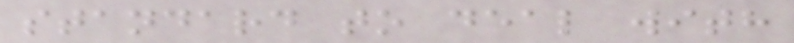standard to deal with
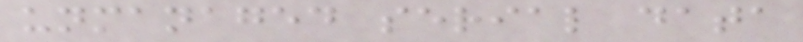unmanaged serial data
